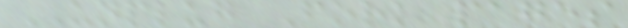UNPLUG Fork pages
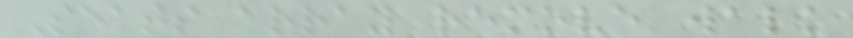Seats array remove walk
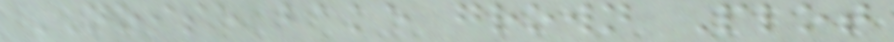NOISE bake grown Plot
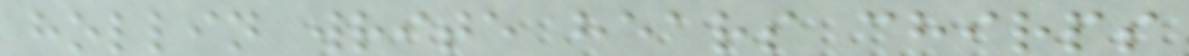hollin write hears chirps
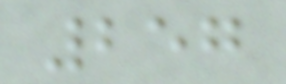257
